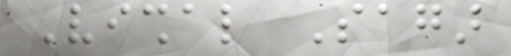Vishal Sagar
